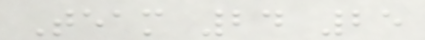Team 24 25
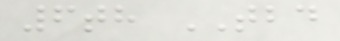6th TBD
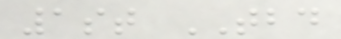1st TBD
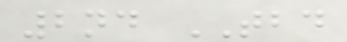2nd TBD
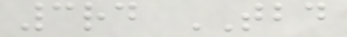3rd TBD
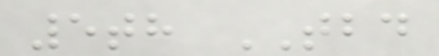5th TBD
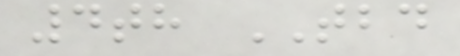4th TBD
